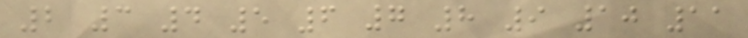2 3 4 5 6 7 8 9 10 11
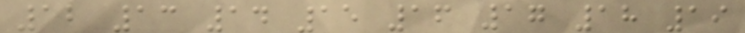12 13 14 15 16 17 18 19
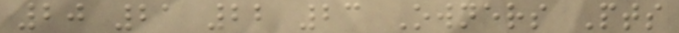20 21 22 23 Owners Pts
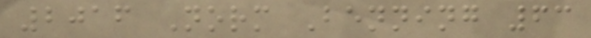2016 Norm Benning 63
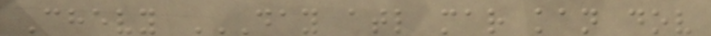Chevy DAY ATL MAR KAN DOV
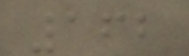162
